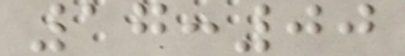17:00
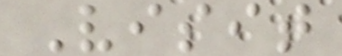Visit
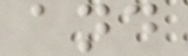and
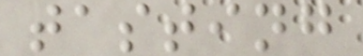tasting
